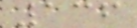136
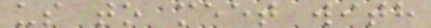us to meet with
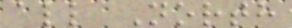all North
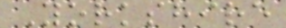Yorkshire
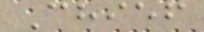Chief
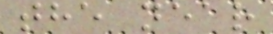the near
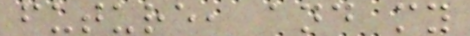future, and my
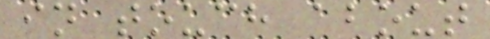in touch about
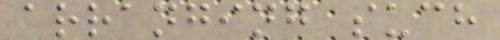arranging such
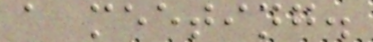a meeting.
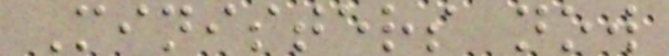Ministers now
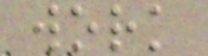work
